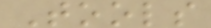Tools
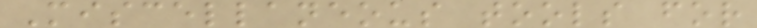Miscellaneous tools for
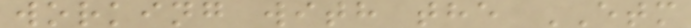working with the ETM
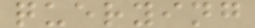querying
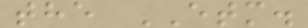the ETM.
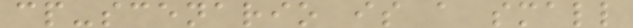cp-scenario is a small
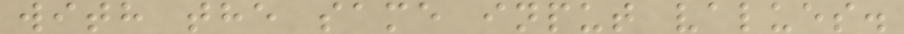with the same input values.
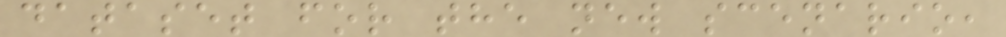dataset for the new scenario,
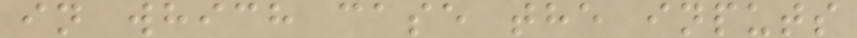in which case the inputs
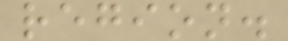region.
